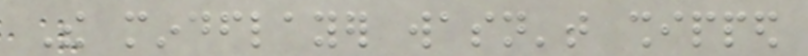The mindflayer wasn't shipped
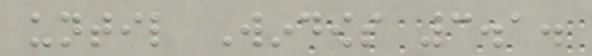until Windows 3.1.
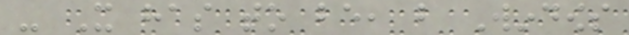- It has to be, but Windows
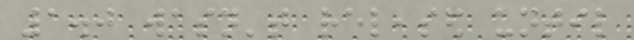1.0 wasn't released until
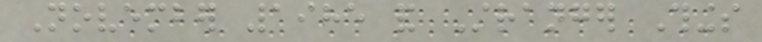November 1985 and Stranger Things
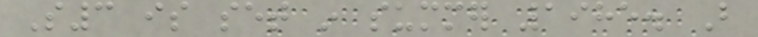S3 is set in summer 1985. But
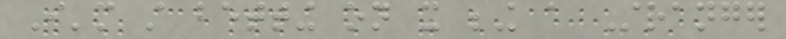I'm still betting on it being a Stranger
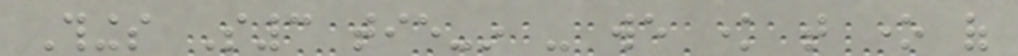Things S3 tie-in - we know that one of
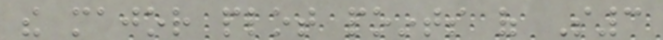the major plot points of S3
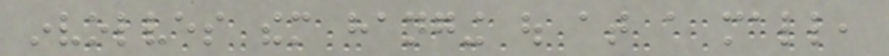involves them hanging out at a mall,
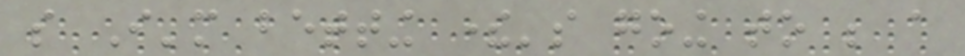so I'm betting there's going to be a
